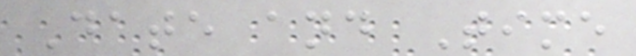Date and Time
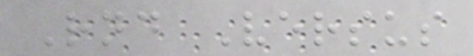Rnd Versus
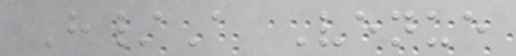H/A Venue
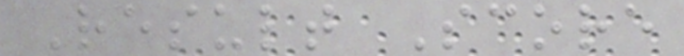Result Score
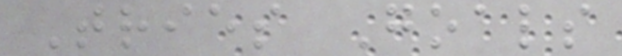Tries Goals
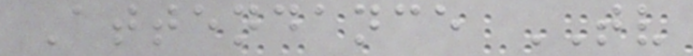Attendance TV
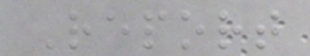Report
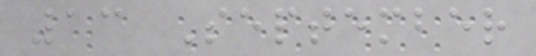13 September
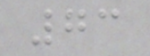73
